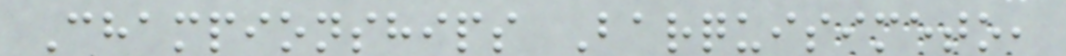Championships Barquisimeto,
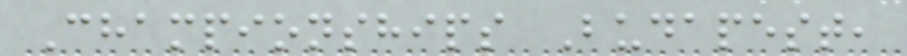Championships Budapest,
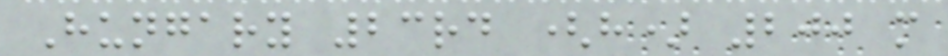Hungary 23rd (h) 200 m
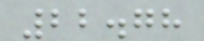22.78
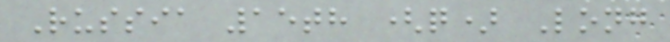Russia 15th (q) Long
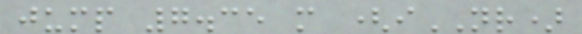jump 7.35 m (iNR)
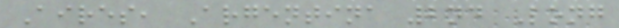Aires, Argentina 2nd Long
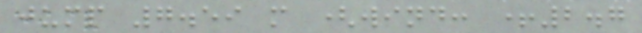jump 7.59 m (wind: +2.7
